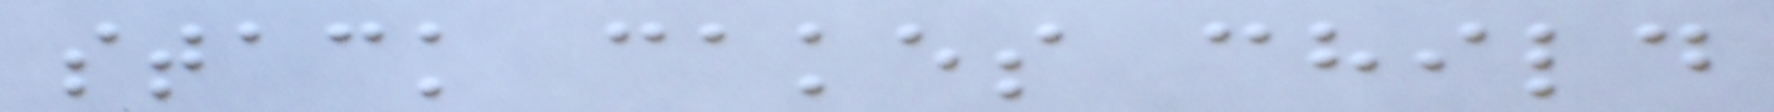stack cakes child
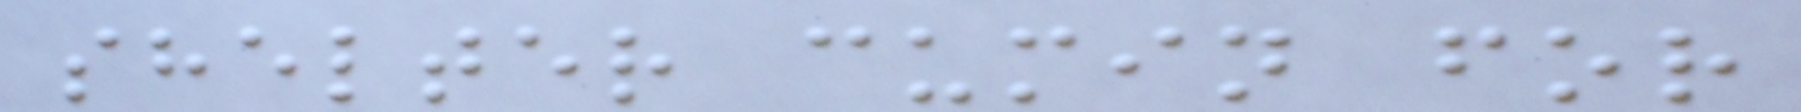shelter cumin for
